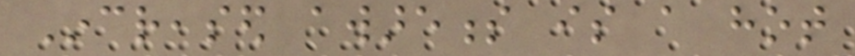Increased awareness is a hot
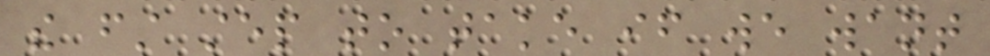the first step to take if we want
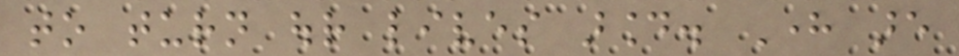to turn our lives around. Here are
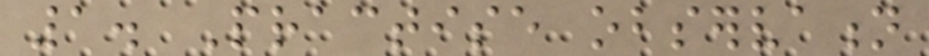1. Practise observation
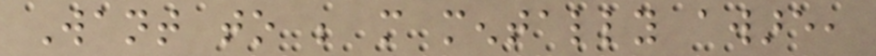Want to be more mentally aware,
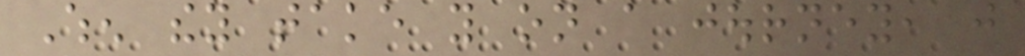When they take you on a journey, just
